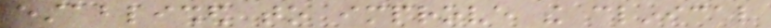established to improve the clinical
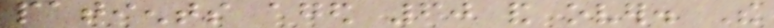patients aged 60 and over. The
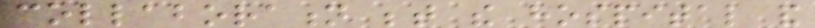collaboration between the hospital and
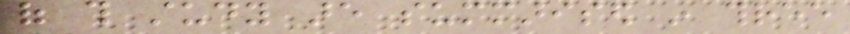of this study are summarised in three
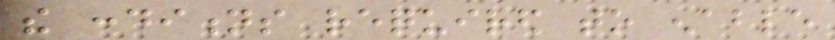the conditions required to enable
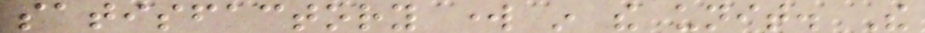satisfactory work in the unit. The
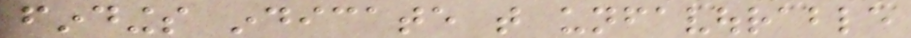findings indicate that unfavourable
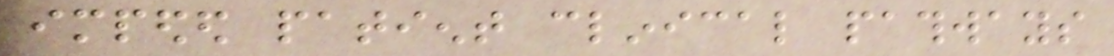impeded patient clinical pathways
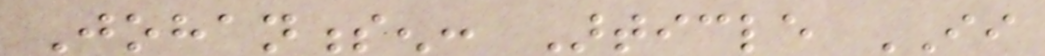Johannessen: Article II
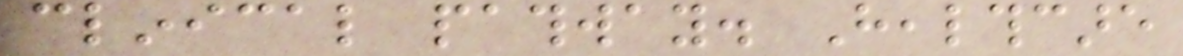clinical pathway. Healthcare
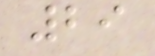29
